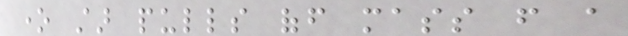one star pulls off mass from a
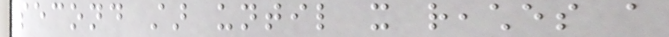second star until it reaches a
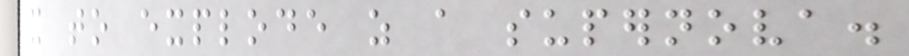it to explode as a supernova.
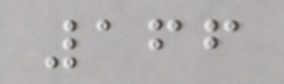166
